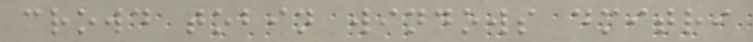crowd tobin windows dmitri
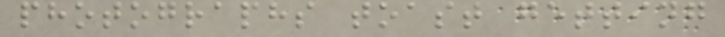photographs toast getting
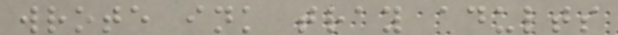wrote ink tray adults
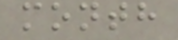month
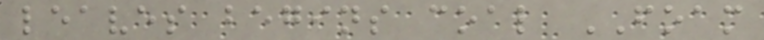leaves begins coal FOAM
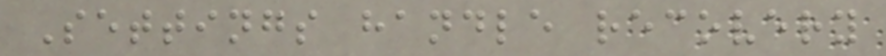Settings handle recovery
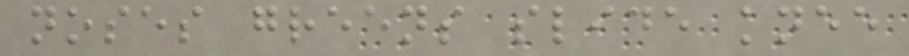noses greens slide knee
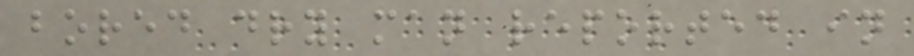bored dry man reported in
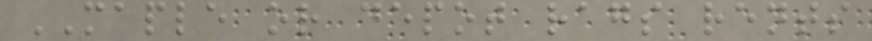MAPLE or depot rags rents
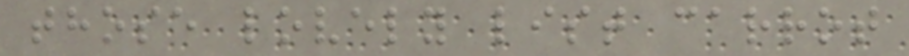those lovely list carrot
